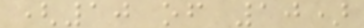(10 of 10)
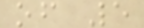of 5
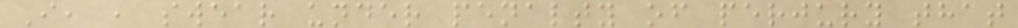I, , swear under penalty of perjury that
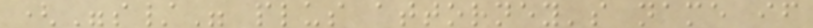("s/" plus attorney's name if
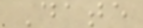Date
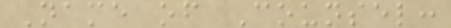Name of Counsel:
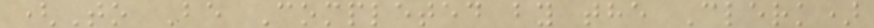(To Be Completed by the Clerk)
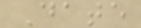Date
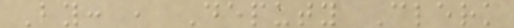By: , Deputy Clerk
